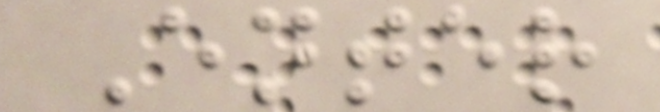Enter
